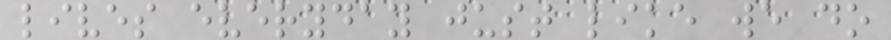lives everyday just like we do
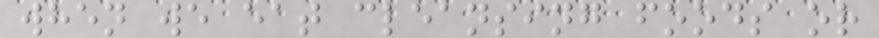when we eat cleansing foods or
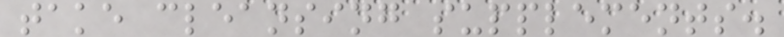take cleansing supplements.
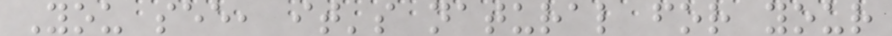You see, it's natural for your
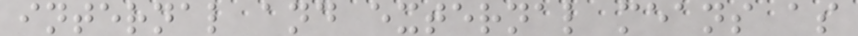internal and external means as
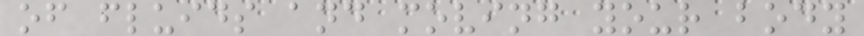of fluids and moving your body
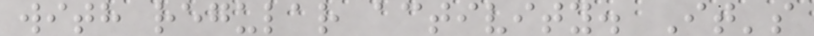with regular activity. It's
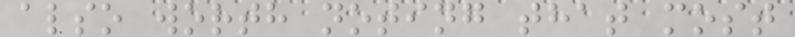also worth noting that most
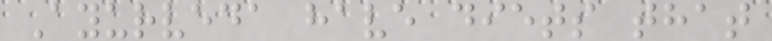Ayurveda have diets that
